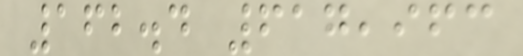162.4 617,963
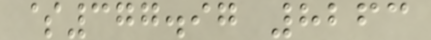$377.97 8263
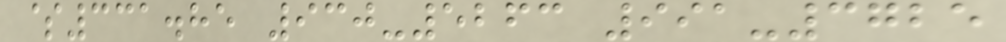$331.85 930-5263 991-3725
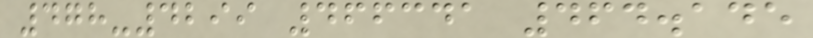478-4299 466341 464.145
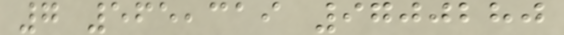7 565,319 9700280
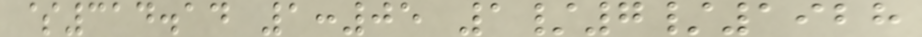$314.14 1:05 1/7/1928
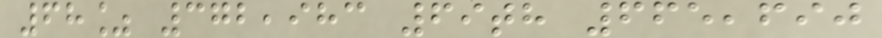68% 372,983 69th 665,690
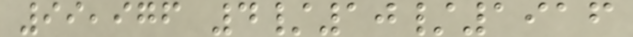99,976 4/10/1916
